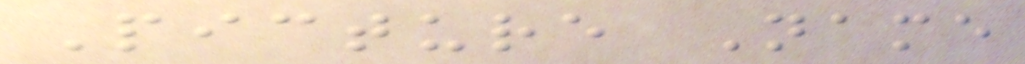Picture Name
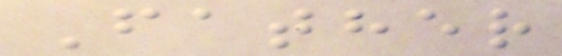Father
